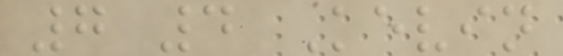7 4 Kevin
